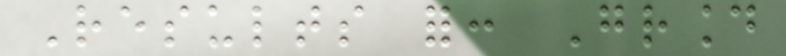Results for: Ground
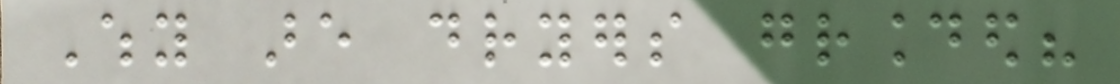Why are dryers grounded?
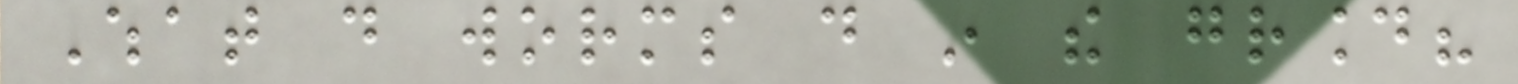What do worms do in the ground?
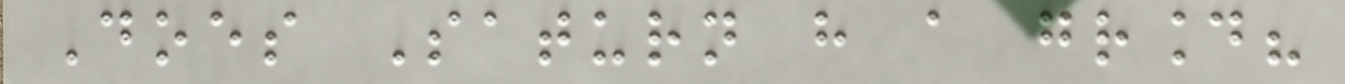Does Saturn have a ground?
